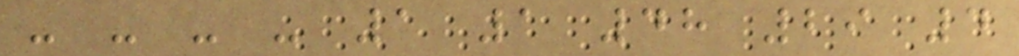- - - - 1 1 48 29 4
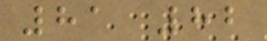81 82
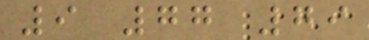9 77 79
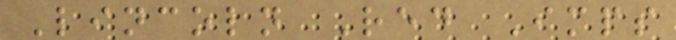Lincoln Red Imps
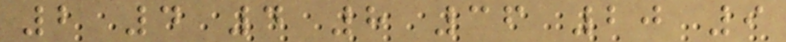2 4 4 8 36 20 9
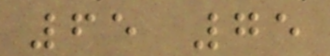65 75
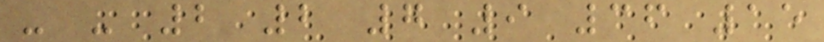- - 2 2 7 9 36 15
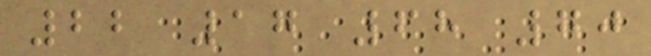22 17 68 70
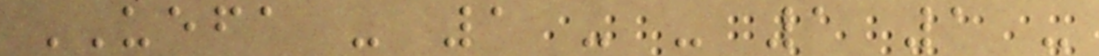UEFA - 1 - - 1 1 -
